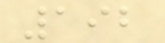192
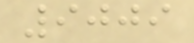9009
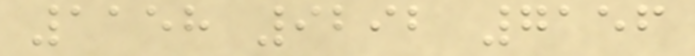1158 9292 7156
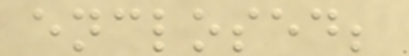enclosed;
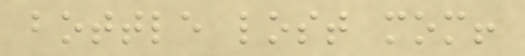bottle lost mom!
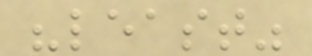"least"
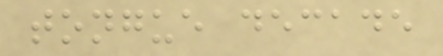tongue decade
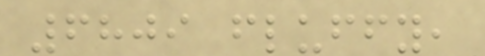6809 fluffy,
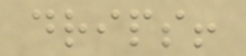drips!
